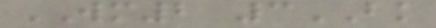WM2 3BK
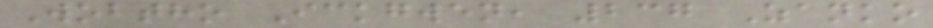Wobtho Ickgwen, 237 Zanko
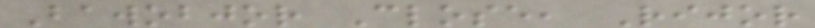Bawobjor Close, Rijor
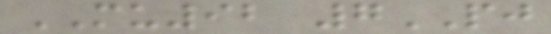MU92 7PJ
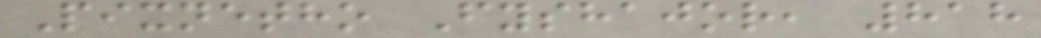Pixnetho Fyshajor, 818
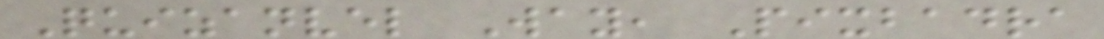Quizanvel Way, Pixbadra
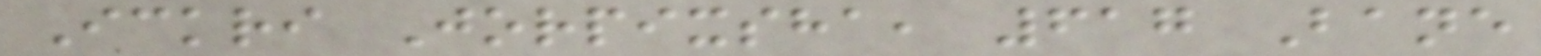Ickri Jorpixsha, 617 Bane
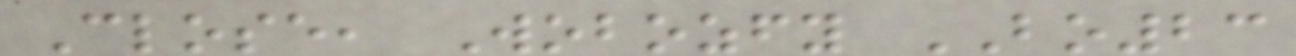Close, Wobozfy BO23
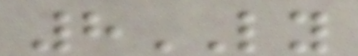8LY
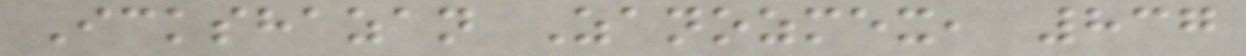Ickshazan Zanozmex, 837
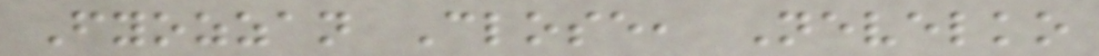Fyozzan Close, Nevelko
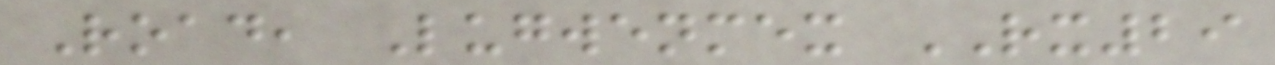Road, Lugwenmex RX29
